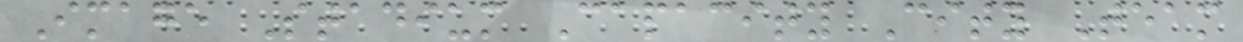Image Stadium Capacity City Team
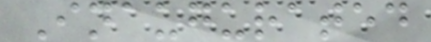Inaugurated
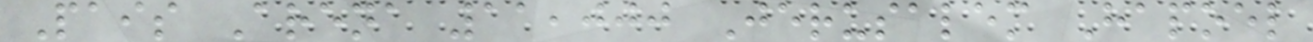Pais Arena 11,000 Jerusalem Hapoel
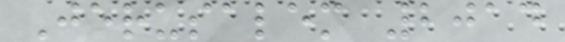Jerusalem 2014
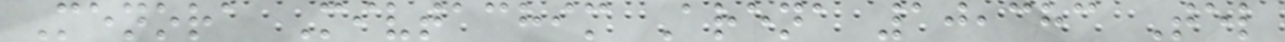Menora Mivtachim Arena 10,383 Tel
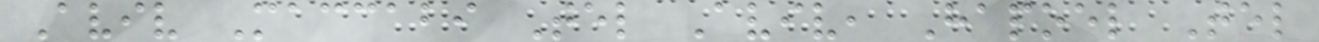Aviv Maccabi Tel Aviv, Hapoel Tel
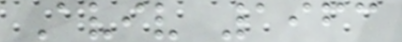Aviv 1963
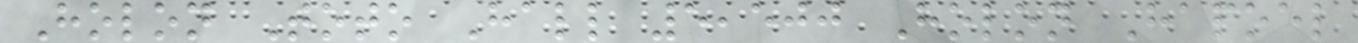Holon Toto Hall 5,500 Holon Hapoel
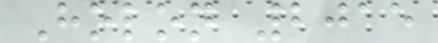Holon 2015
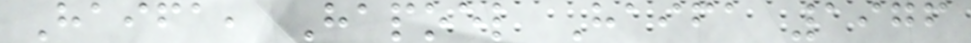Haifa, Hapoel Haifa 1976
